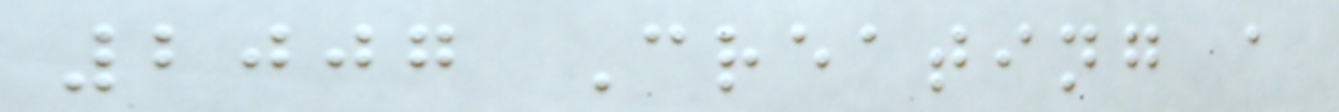2007 Creating a
